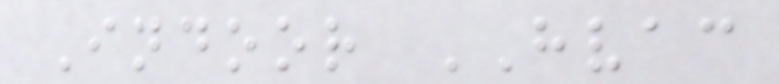Indoor HVAC
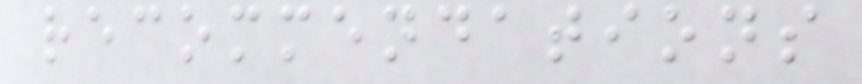recommendations
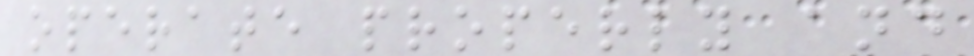operate properly and
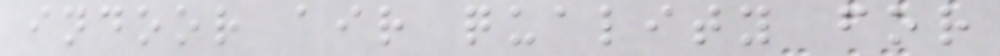indoor air quality for
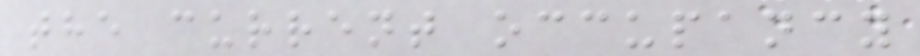the current occupancy
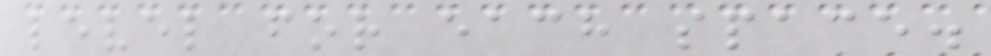level for each space.
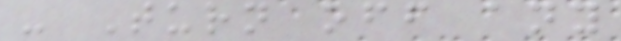- Turn off any
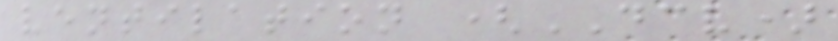ventilation (DCV)
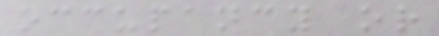occupancy or
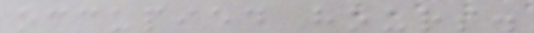occupied hours.
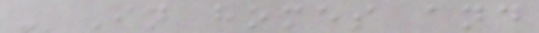- In homes and
